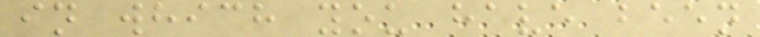in which you have been
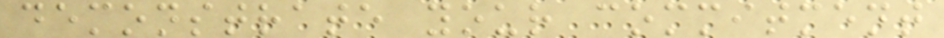demonstrate your commitment
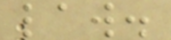law.
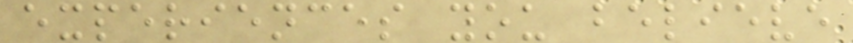experiences you believe
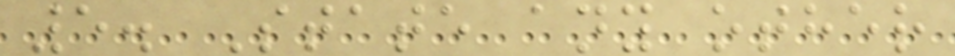5. State any other
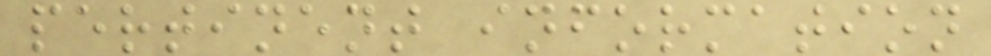pertinent information
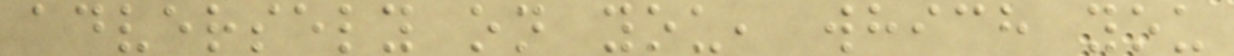adversely on you, which you
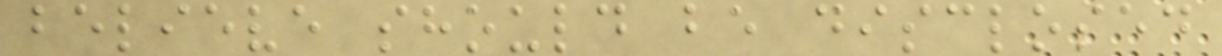believe should be disclosed
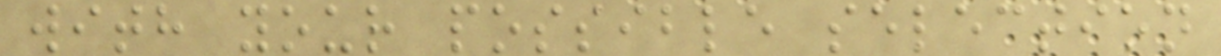with your possible selection
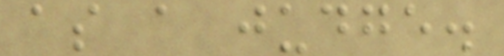as a judge.
